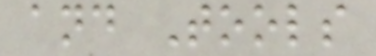and Tools
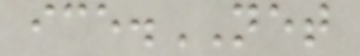ice.NET
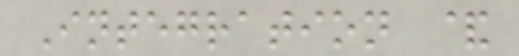Integration &
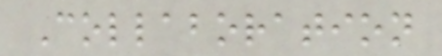Collaboration
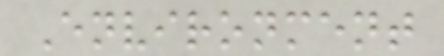Environment
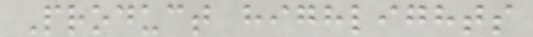Product highlights
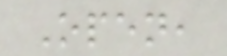Open,
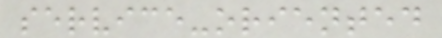service-oriented
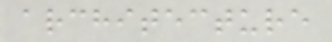architecture
